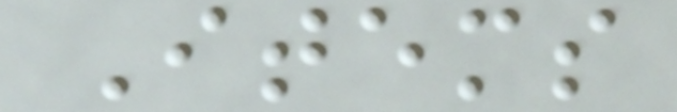Items
